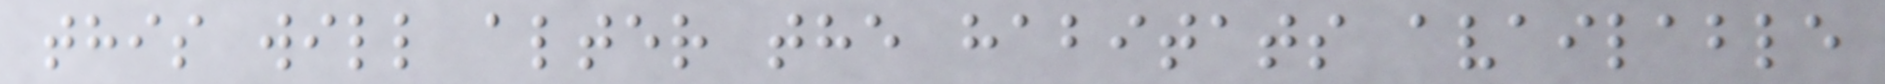this will alter the habitats available
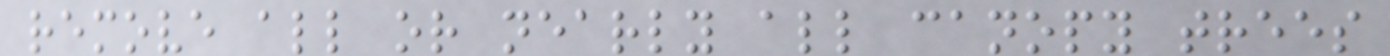remove all or nearly all canopy trees
